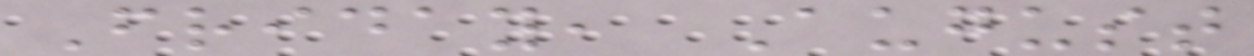Friday, August
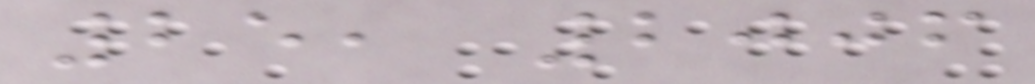25, 2006
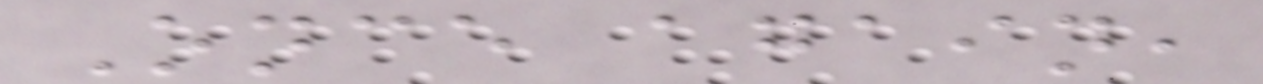Once again,
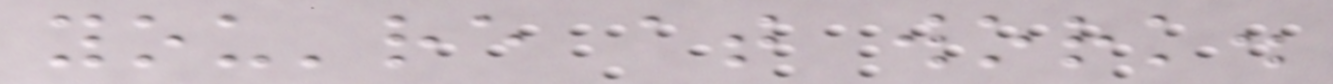you're at work.
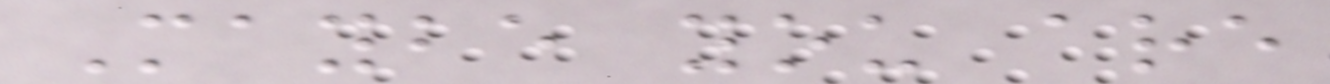Maybe you are
